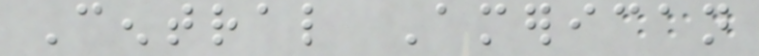Central American
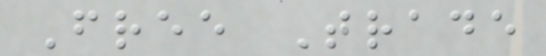Free Trade
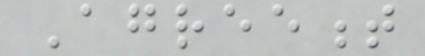Agreement
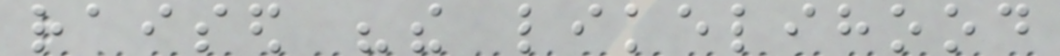raised "the likelihood
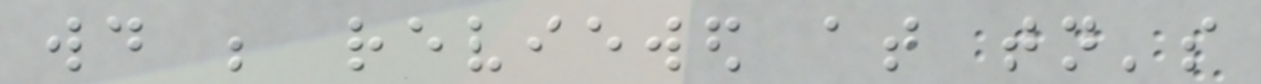would be reviewed at tonight's
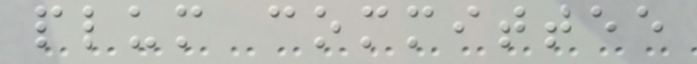plum committee
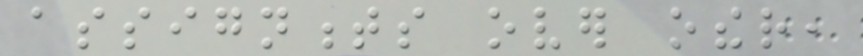assignments over other,
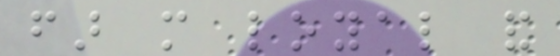far more loyal and
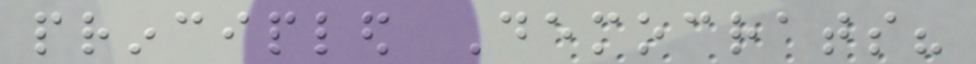principled Democrats?
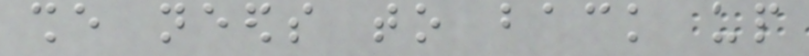she needs to back up
